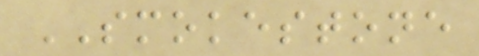SMOKESTONE
